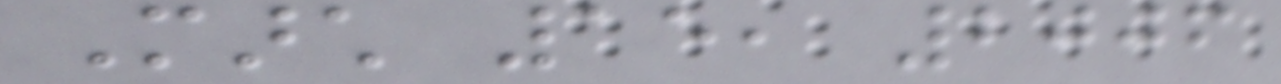March 15, 2006
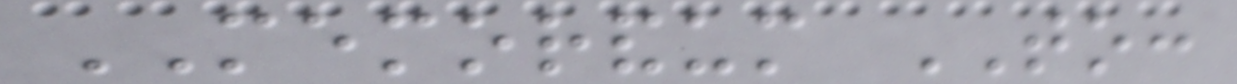MEMORANDUM TO:
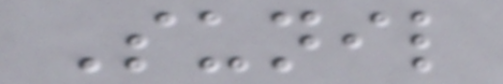Sunil
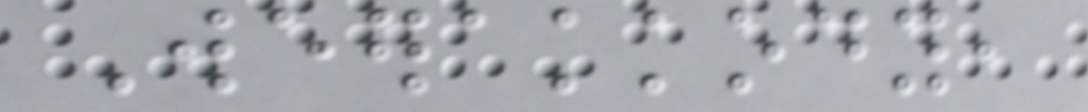Weerakkody,
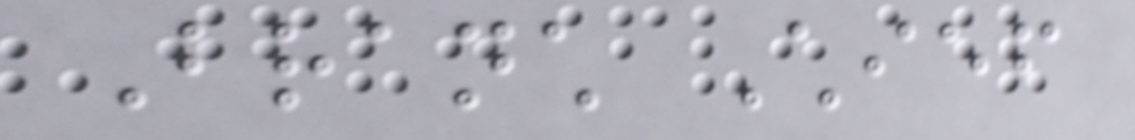Branch Chief
